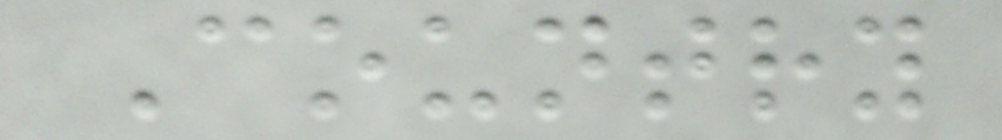Country
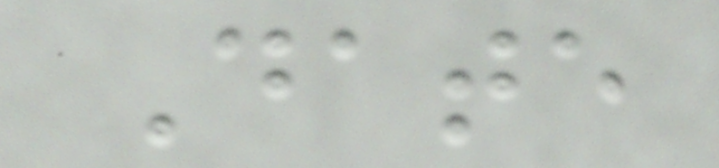Date
